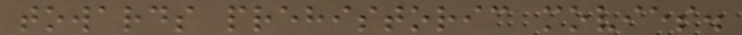towards prehistoric movies.
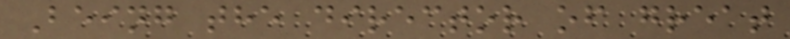Being the director of great
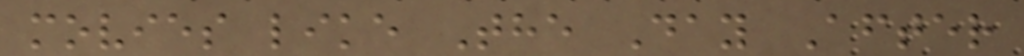movies like The Day After
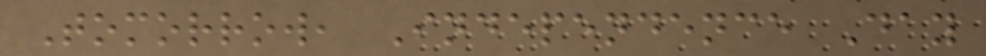Tomorrow, Independence Day
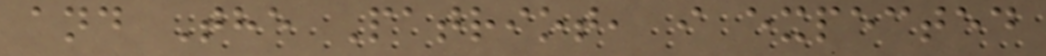and The Patriot, i expected
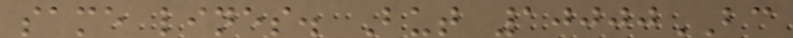same lines. But 10000BC
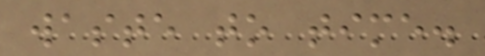waste to time.
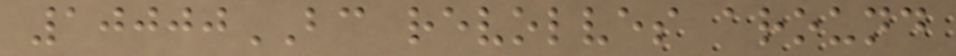10000BC revolves around
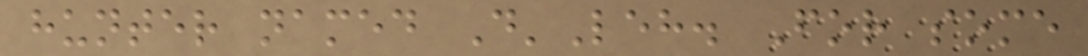hunter named D'Leh. For some
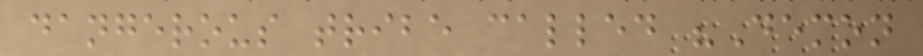dangerous tribe called "Demon
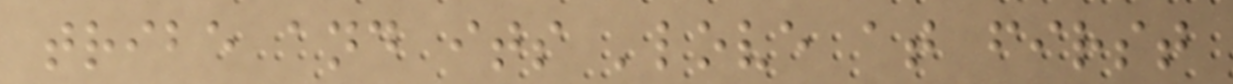tribe and its 'love at first
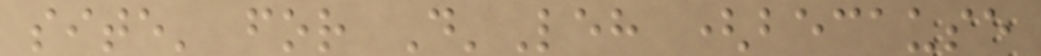site' for D'Leh (because
